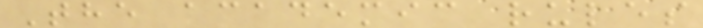The academic rules
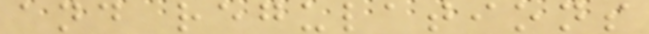and regulations
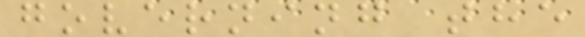governing the
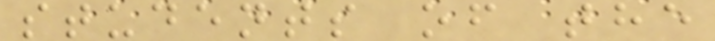students of the
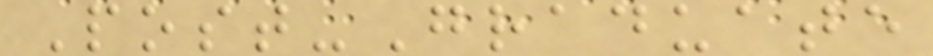Post-Graduate
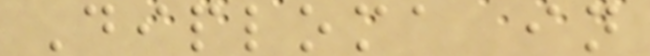Diploma in
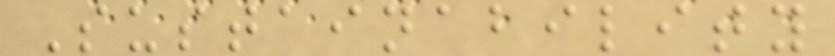Sustainability
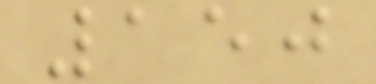150
